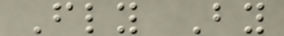Fly By
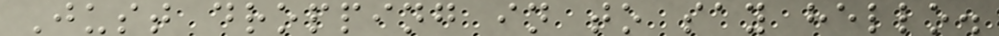Just dropping in to say hello.
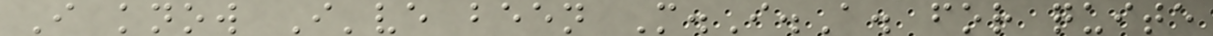I know I've been M.I.A. for quite
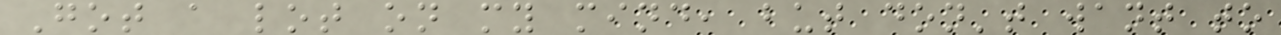Got a lot on my mind, but don't want to
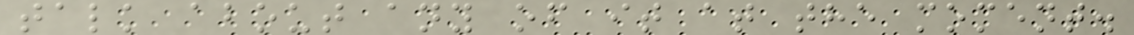talk about any of it at the moment.
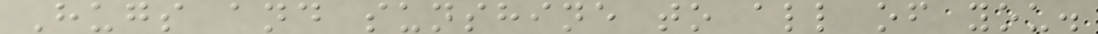Hugs and sunshine to all of you.
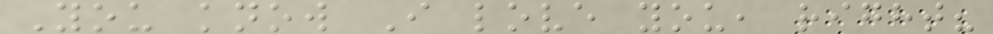You know I love you, right?
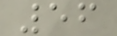56
